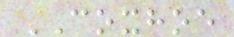COXHOE
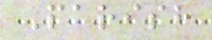Parish
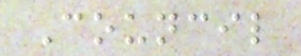Council
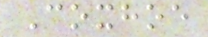Coxhoe
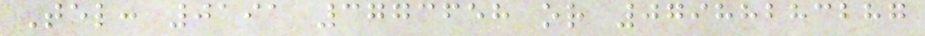Tel: 0191 3773658 or 07988283287
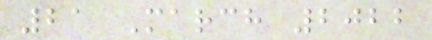21 March 2022
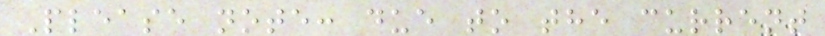Please note: due to the current
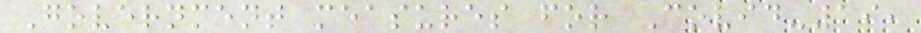Government measures for Covid-19,
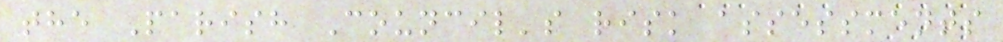the Parish Council's risk assessments
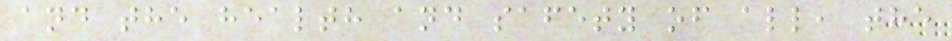and the health and safety of all, the
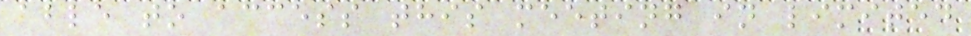able to access this meeting in limited
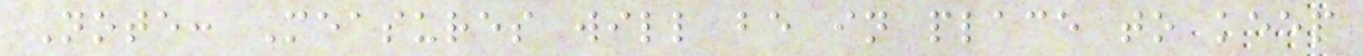Note: Measures will be in place to keep
